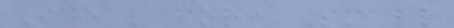Ideal for: Small
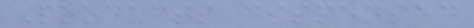Products dispensed
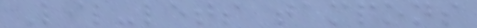Lil-lets tampons
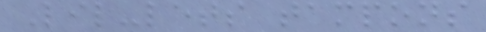Lil-lets tampons
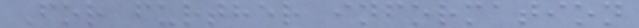For further information
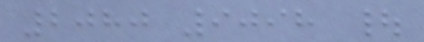2080 9098 |
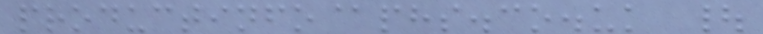productinfo@phs.co.uk |
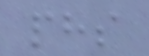phs
